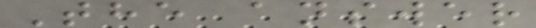The answer
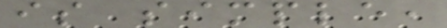is simple,
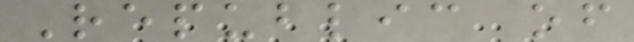Republic of
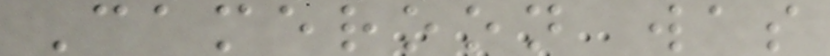Cameroon was
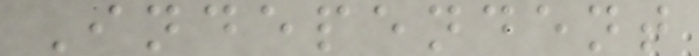Independent
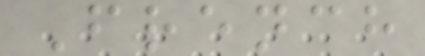French
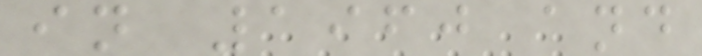in 1960 and
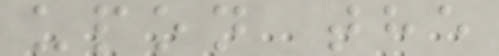upon the
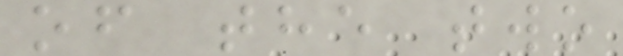of the two
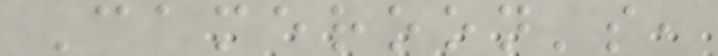Cameroon's,
